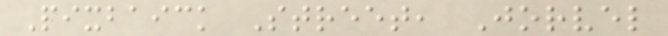Pixbaick Street, Jorvel
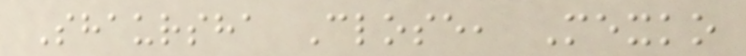Shaursha Close, Mexko
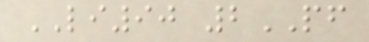LI90 2PF
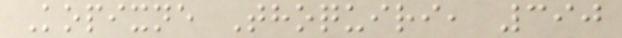Kopixne Thoquiri, 390
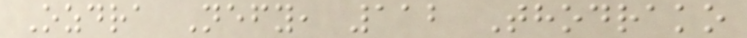Ozdra Nefy, 112 Thodrako
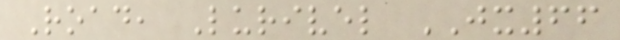Road, Lurivel JX66
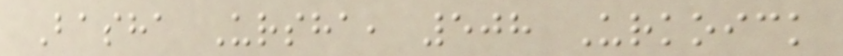Basha Ursha, 508 Urkoick
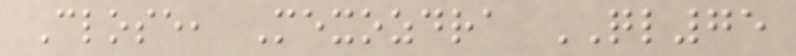Close, Mexozdra QL75
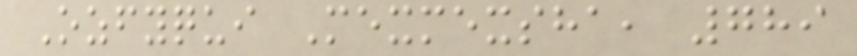Ozfyqui Mexmexsha, 789
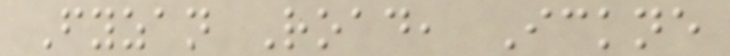Fyzan Road, Ickne
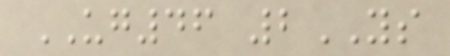UG46 2YS
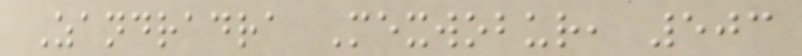Zandradra Mexwobur, 503
